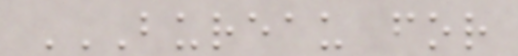BUREAU FOR
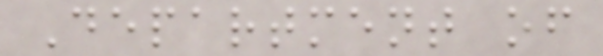Department of
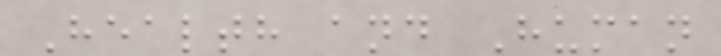Health and Human
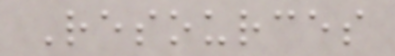Resources
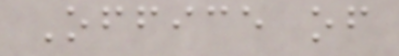Office of
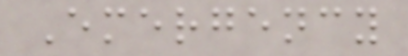Emergency
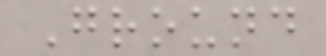Ground
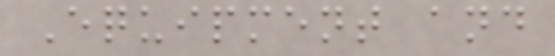Equipment and
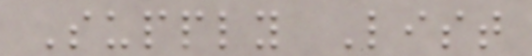Supply List
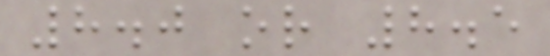8.0 or 8.5
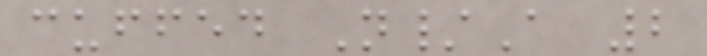cuffed N/A 2
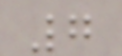7
